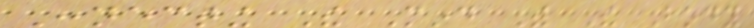Connecting The Mind With The Body
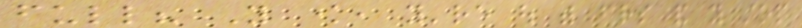full? You know, you're out with friends and you stop
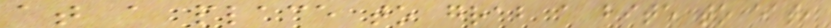at a place to grab a bite to eat,
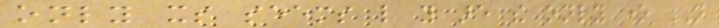only its seems like you are the only one NOT
